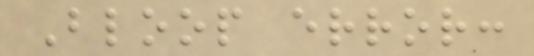Bloop error:
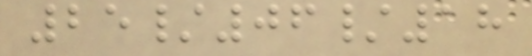25/06/18
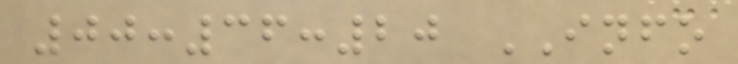00:36:20 INFO
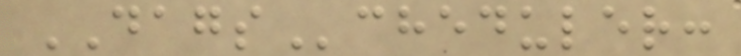DAGScheduler:
